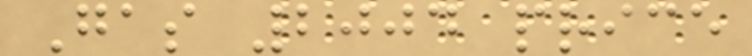Gas 2004 price
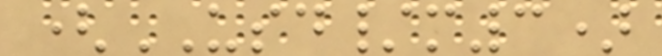(USD/m3)
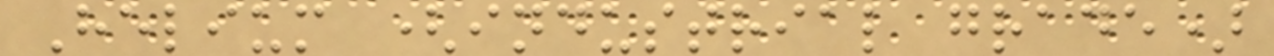Helium (industrial grade)
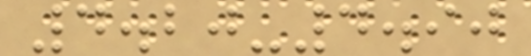4.20-4.90
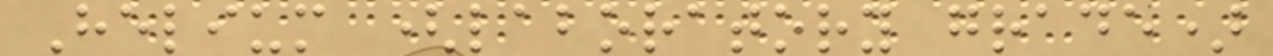Helium (laboratory grade)
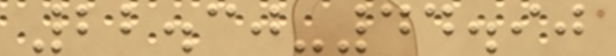22.30-44.90
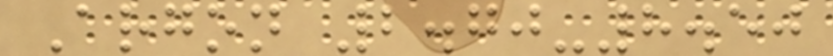Argon 2.70-8.50
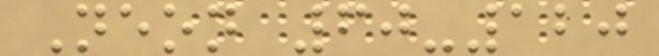Neon 60-120
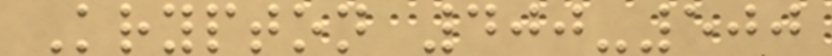Krypton 400-500
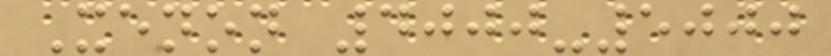Xenon 4000-5000
